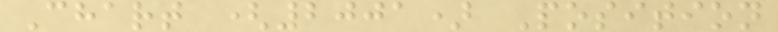Chart (2001) Position
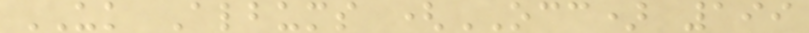UK Albums (OCC) 199
